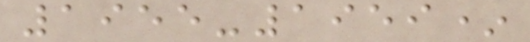1955-1959*
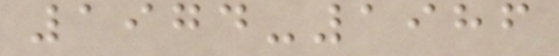1974-1986
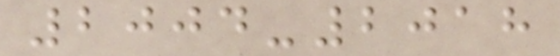2004-2018
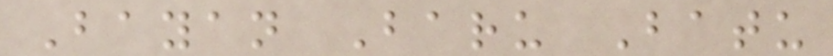Bayan Baru Batu
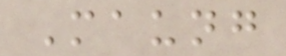Maung
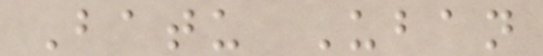Batu Uban
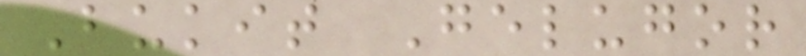Bukit Gelugor
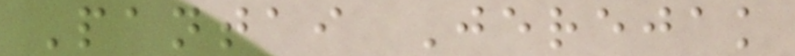Pantai Jerejak
